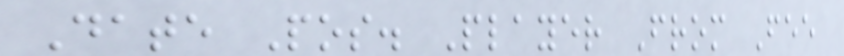Date Pos. Player From Fee
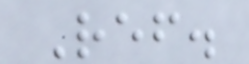Ref.
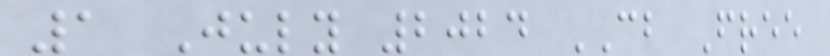1 July 2024 CB Free
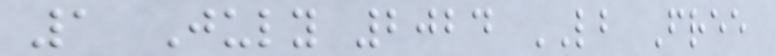1 July 2024 LB Free
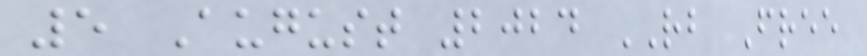5 August 2024 RB Free
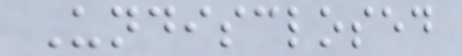Undisclosed
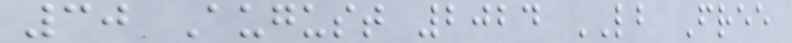30 August 2024 LB Free
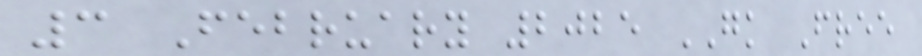3 February 2025 GK Free
